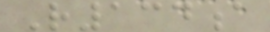R134a
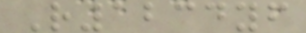R1234yf
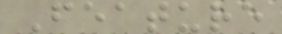Feature
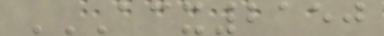ACX2150
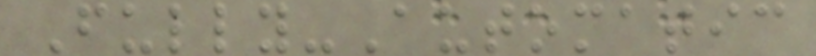Fully-Automatic
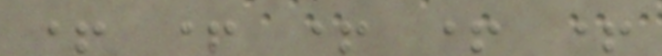+ + + + +
